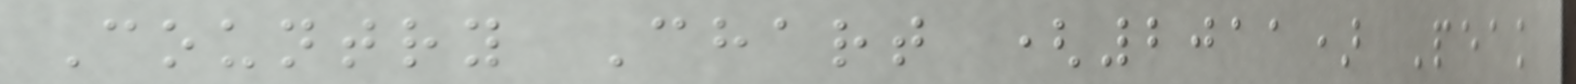Country Chart (2011) Peak
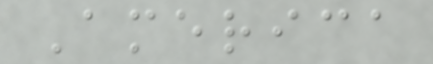America
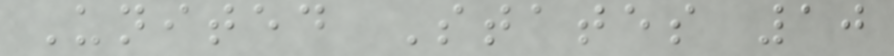United States 10
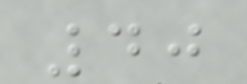40
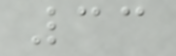33
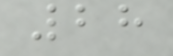28
